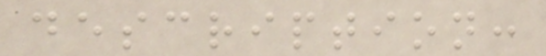description:
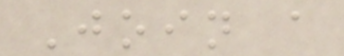Join a
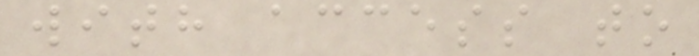with access to
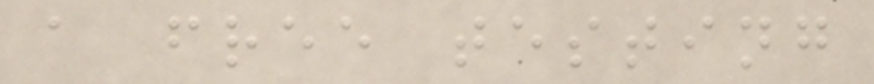a free testing
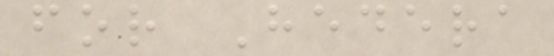for Hedera
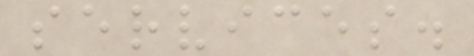services.
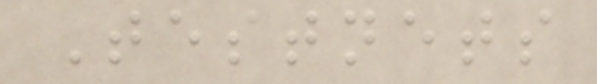Testnets
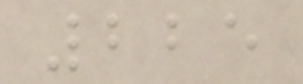225
